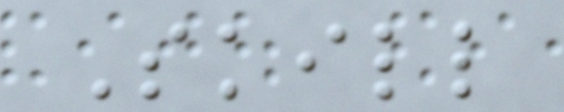Skill
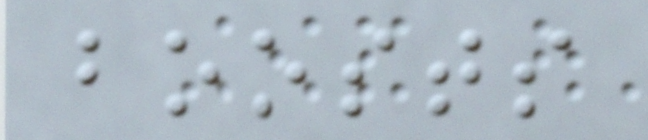boosts
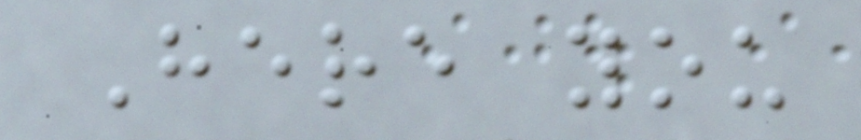Here you
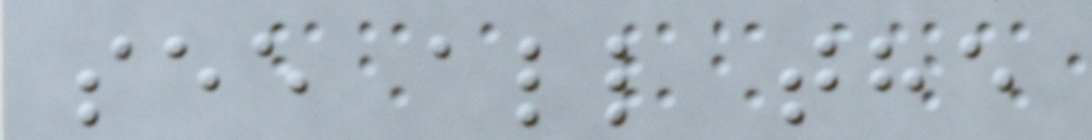see all the
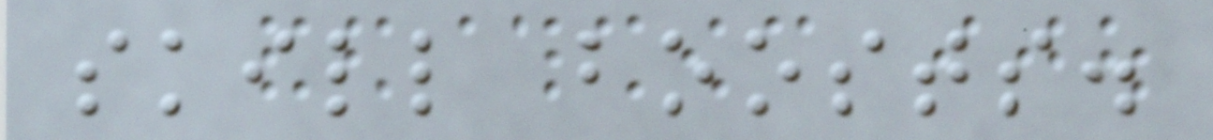skill boosts.
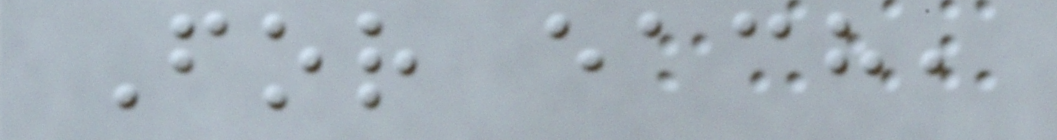For each,
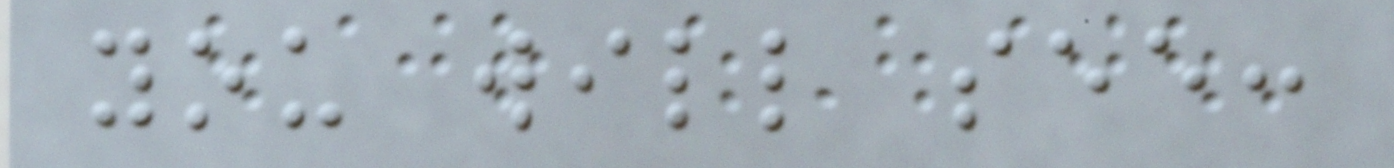you will see:
